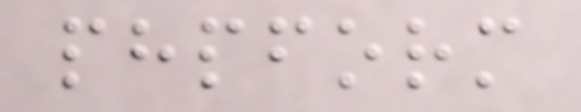phpform
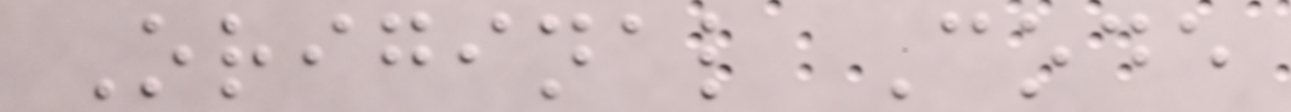Original Code
